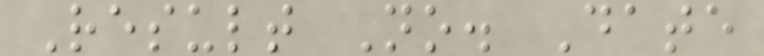Result No. Date
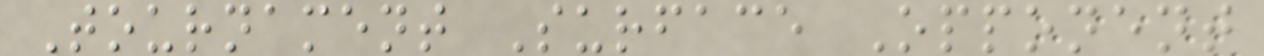Tournament Surface Opponent
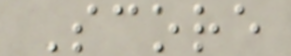Score
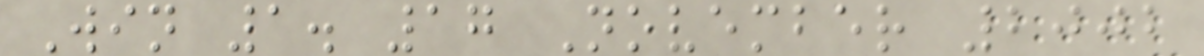Win 1. 17 November 2002
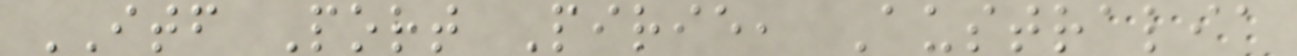ITF Port Pirie, Australia
